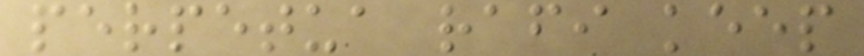perpetua rafi keep
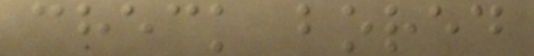check bored
